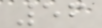56
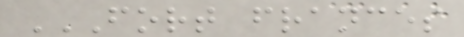FORT FRANCES
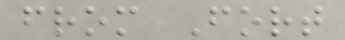from Fort
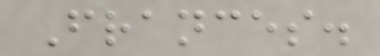Frances.
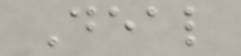Deal
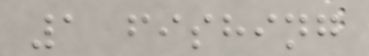1 fishing
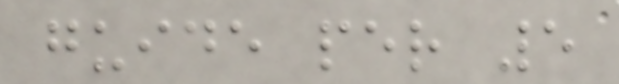guide per 5
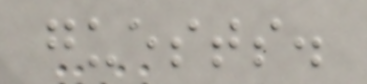guests.
